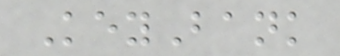KeyBank
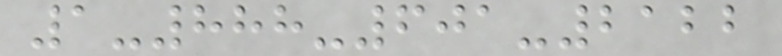1-888-601-2122
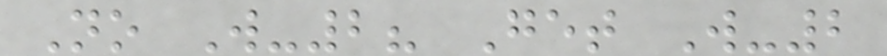No W-2? Get W-2
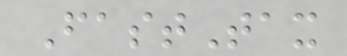FastTax
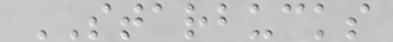STARBUCKS
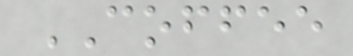COFFEE
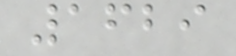1629
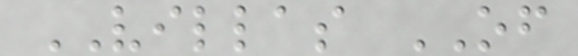VILLAS OF
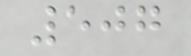507
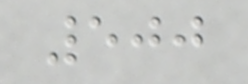500
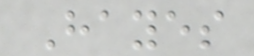Hayes
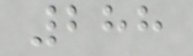288
